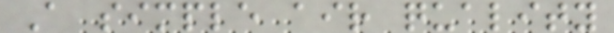A simple air quality
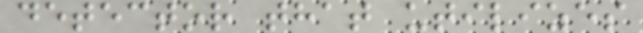detector that utilizes
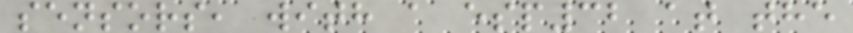sensors, with a esp32 at the
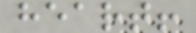heart!
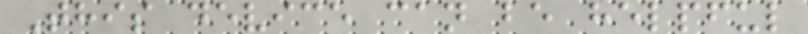This device can be helpful
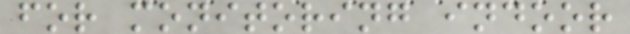for monitoring indoor
